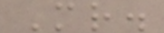Mr.
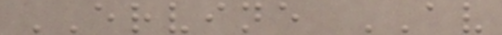ERVINE AV
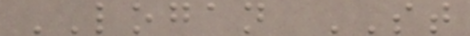LOGAN ST
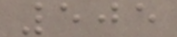505
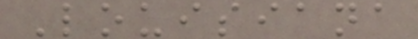Louisiana
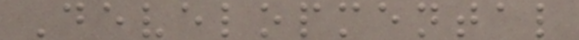Developmental
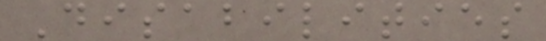Disabilities
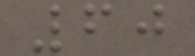60
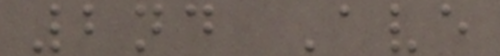2nd Ave
